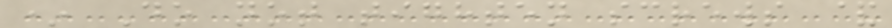* Do not tighten screws &
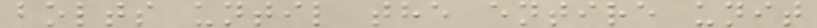bolts until the entire unit
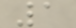1
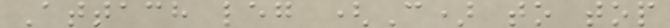Attach leg (C) to top
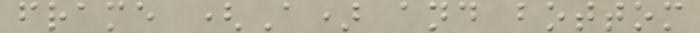frame (A) and bottom
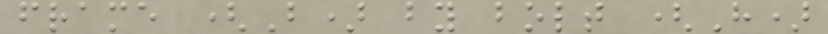frame (B) by bolt (H)
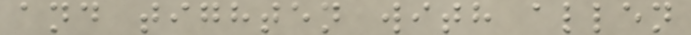and tighten with allen
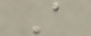A
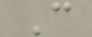C
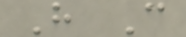H C
